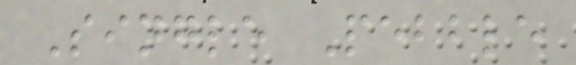Single Pebble
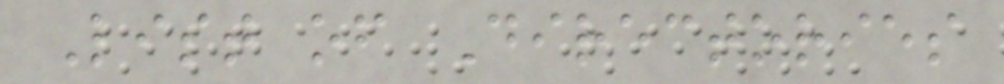List of Directories
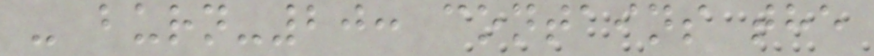- burn-20: contains the
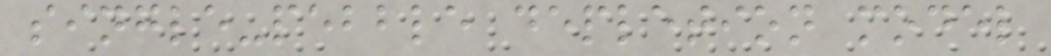single-pebble depletion model
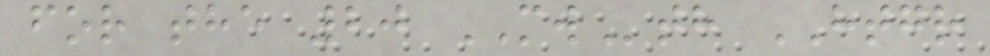for the 20 MWth HTGR
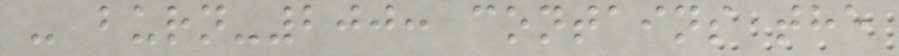- burn-200: contains the
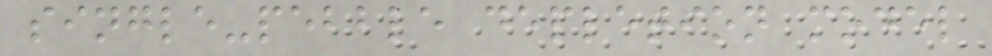single-pebble depletion model
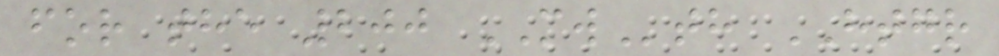for the 200 MWth HTGR
